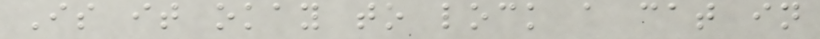Is it okay to lock a cat in
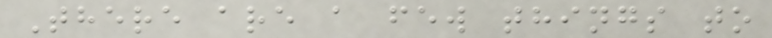There are a few things to
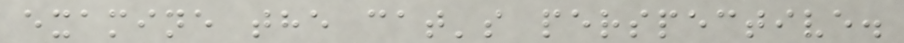examine the cat's perspective.
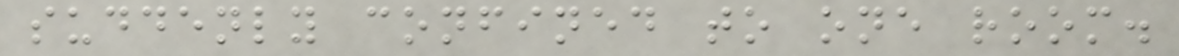suddenly confined to one room.
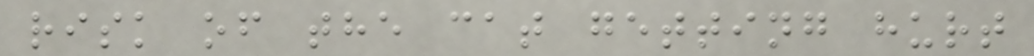risk of the cat getting hurt
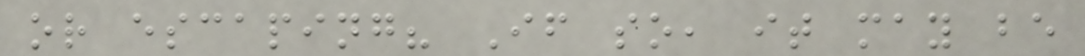or escaping? If so, it may be
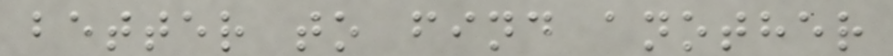better to find another
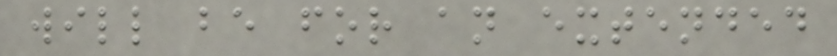will be for an extended
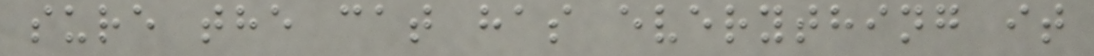sure the cat has everything it
